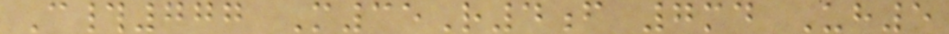C#777 M35R4f 7md Uh5
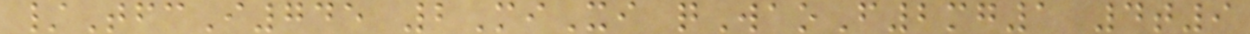/TfcI745 2MiXi qWaoF2mg1 4t9
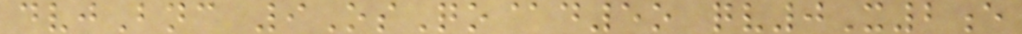dvjBnc 9OsQo@d5o qv0X2e
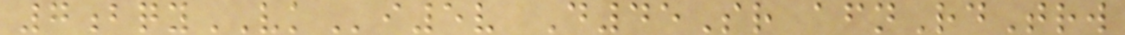7bqyVKi5v D45Sr afnRdTrw
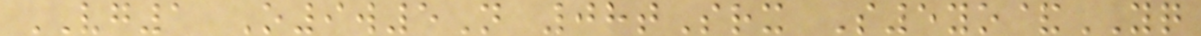VG1 O9w5N 08tSrx S5yo&YQ
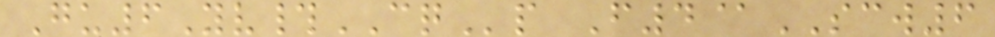Gu6Yv#CQp F4@SCW6
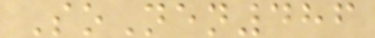SoNen486
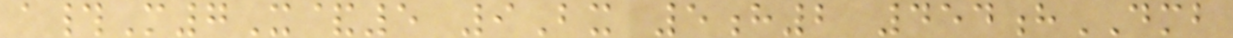a#M7X&5 9Bx 5h2 454hDMB
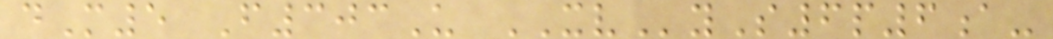dM5 F303U XVyS6p6a-
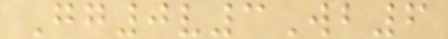Gg0v3Wb6
